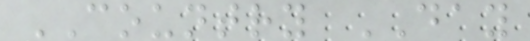COUNTRY DAY
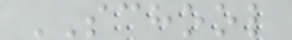SCHOOL
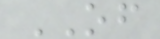OF
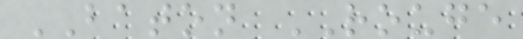BATON ROUGE
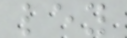ley
